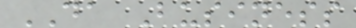DA Business
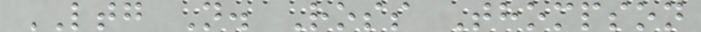LTG N. Ross Thompson
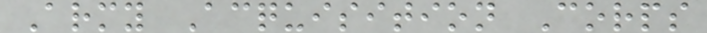Army Acquisition Corps
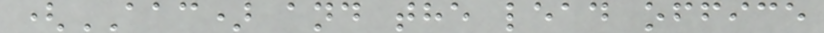(AAC) and the lead office
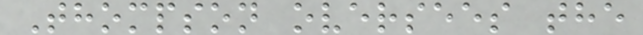Thompson oversees the
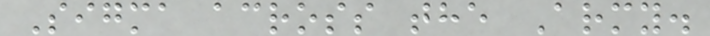Sigma across the Army.
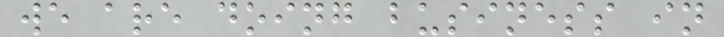we are doing business in
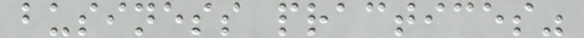business practices"
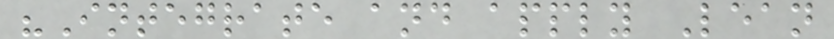"Integrate and apply Lean
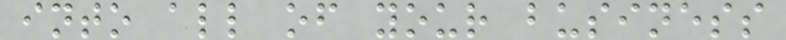into all of your business
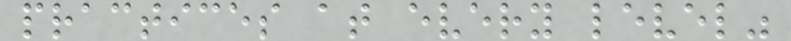practices at every level"
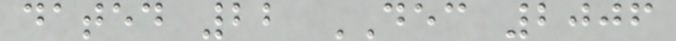dated 22 DEC 2006
